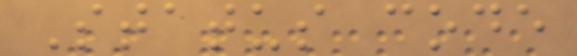Status code
